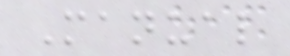Manual
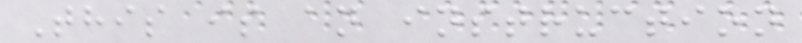This is an instruction
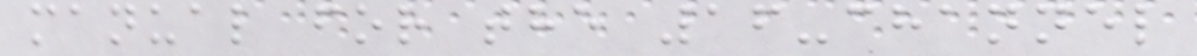manual for the 16-channel
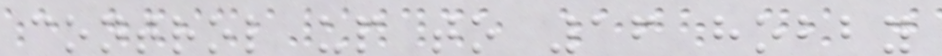control up to 16 hobby
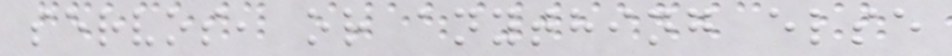servos, or anything else
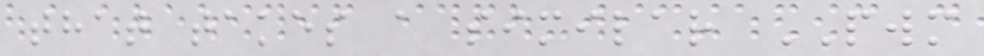that takes a similar PWM
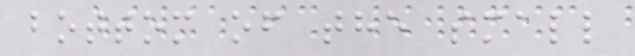bottom of the small
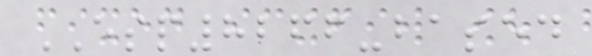ESP8266-based
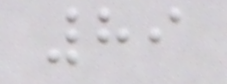89
